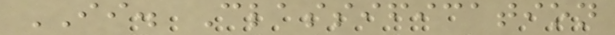II. Classification
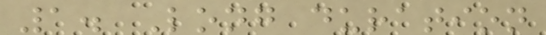1. Long duration
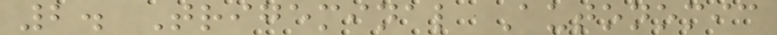2. Trigeminal Autonomic
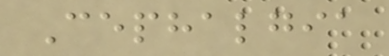Cephalgia
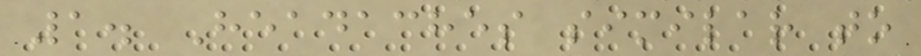1. Headaches similar to
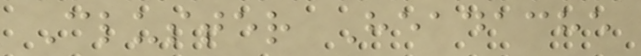Cluster Headache
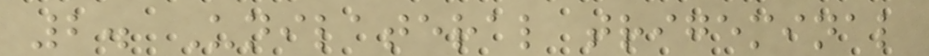2. Unilateral trigeminal
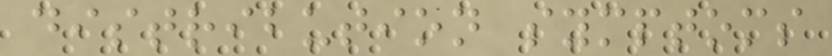distribution symptoms
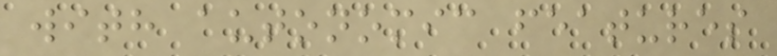with autonomic features
